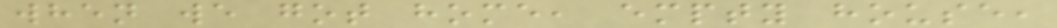when we got home, empty house,
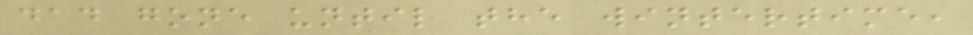dad gone until the wintertime,
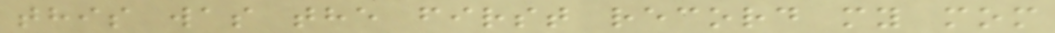this was the first record my mom
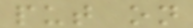put on
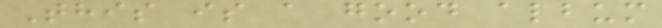This is a good album
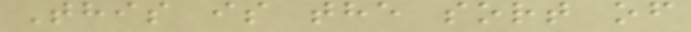This is the sort of
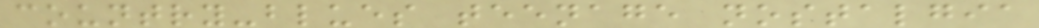country-blues teenage nostalgia
